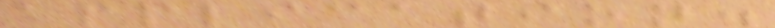application.
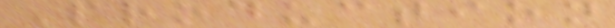Production
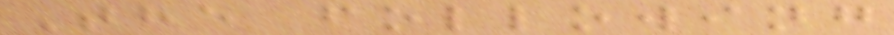The following
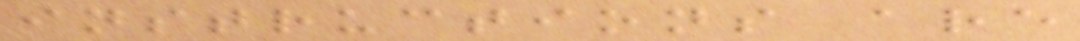instructions are
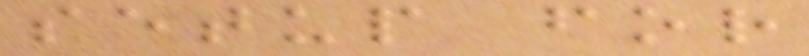setup for
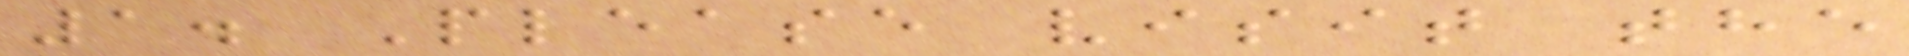1. Please visit the
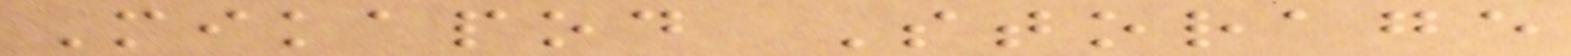Mikapod Storage
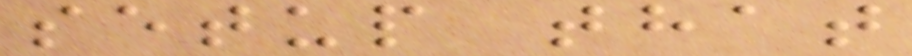setup that
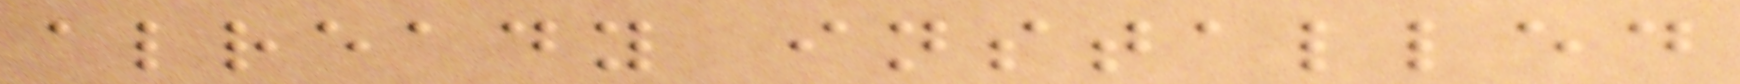already installed
